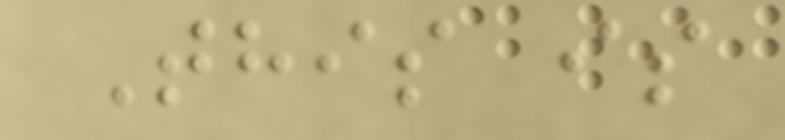This is
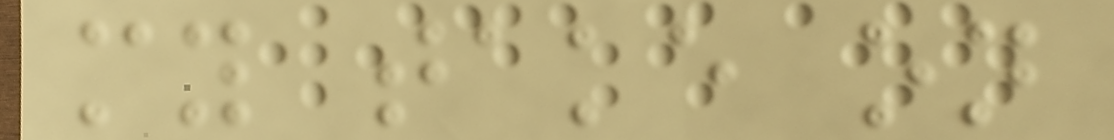my take on
